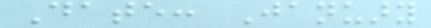Date: January
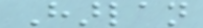Harlan
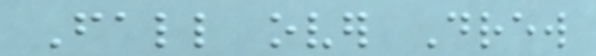Fall over Drew
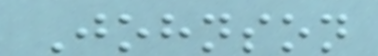Johnson
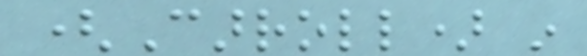(Carroll) in
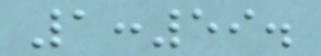1:59.
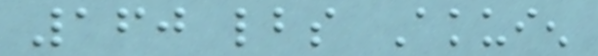160 lbs Akuien
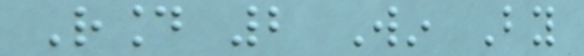Round 2 Win By
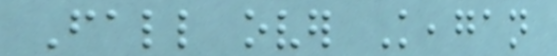Fall over Keagan
